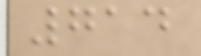714
